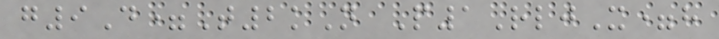g9D=T2kN P1RljX=h
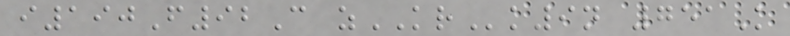i190F92C zKRk9n 751K
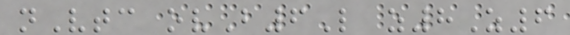nVtc ovB6L z8Z6
